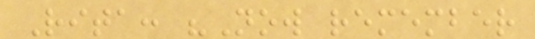Rita: "Now remember
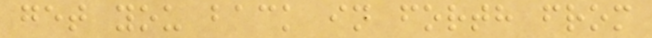get you back in forth from
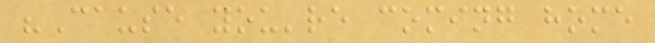"Cause you're coming home
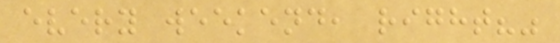every weekend, right?"
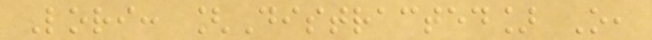Lori: [Distracted] O,
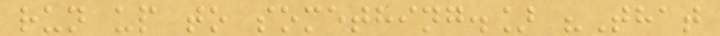run up to something.] "That
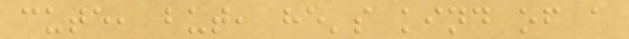cute, but, he's kind of a
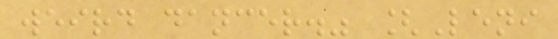weird dancer." [Leni
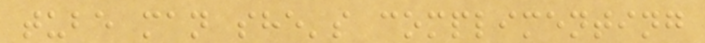tube man she's complimenting
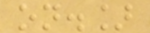on.]
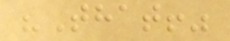"That!"
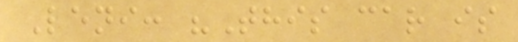Leni: "This car is
